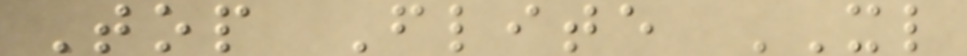Top Flite XL
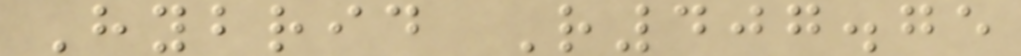Hybrid R407.75
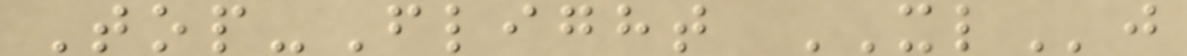Top-Flight XLj
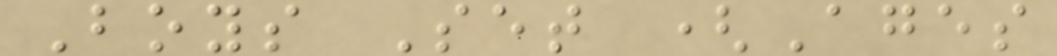Boys Set (Ages
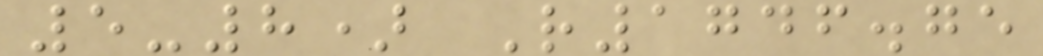5-8) R1746.75
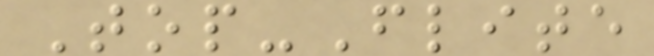Top-Flite
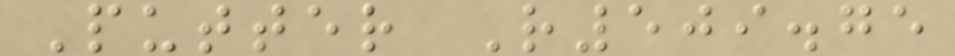Putter R509.75
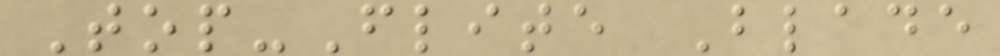Top-Flite Blade
